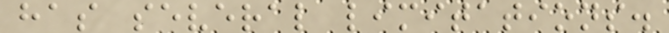has several limitations.
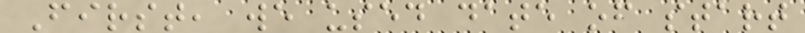First, we used date of start
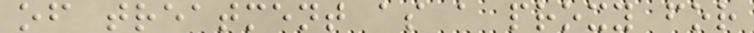of treatment as a proxy for
